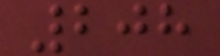208
